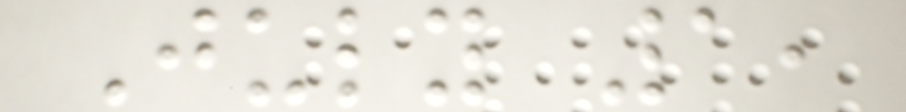July 1,
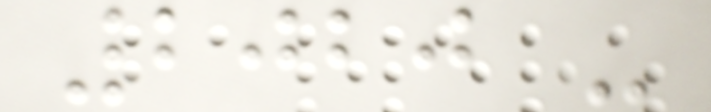2020 -
